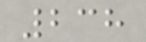238
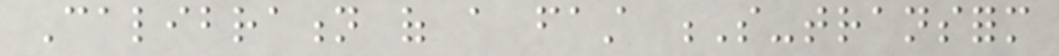Calibration of a fast S-transform
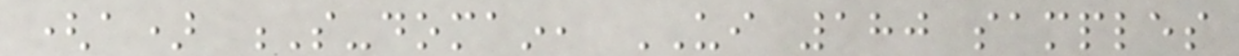(a) S-domain, UI 180 samples
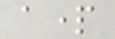apart
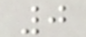0
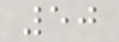50
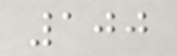100
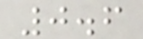0.6
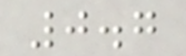0.7
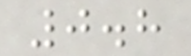0.8
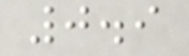0.9
